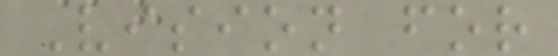Vision for
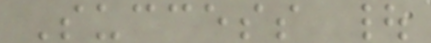Success |
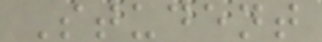Student
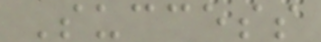Success
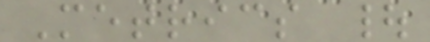Metrics |
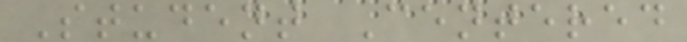Student Centered
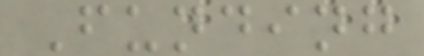Funding
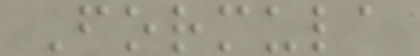Formula
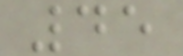45
